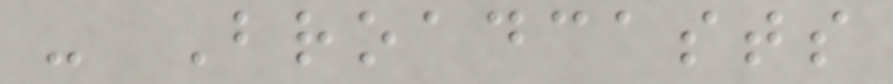- Broadcasts
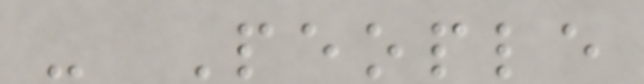- People
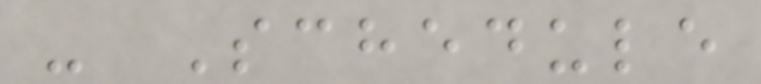- Schedule
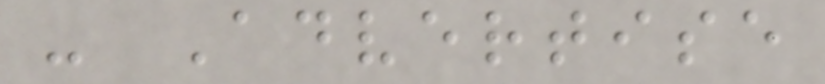- Advertise
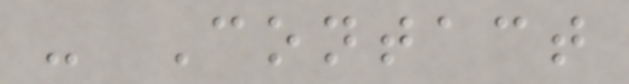- Contact
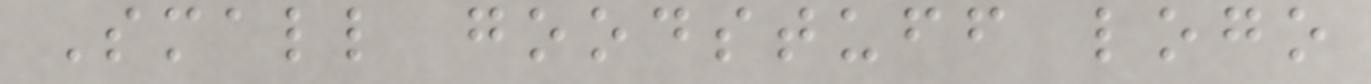Small goodstuff logo
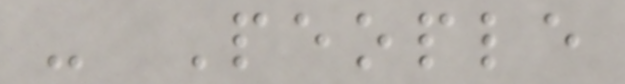- People
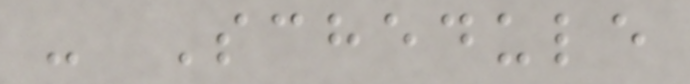- Schedule
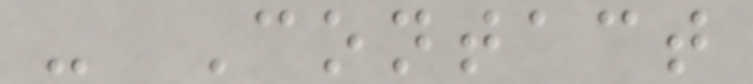- Contact
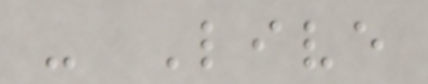- Live
